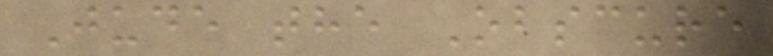Jude the Obscure
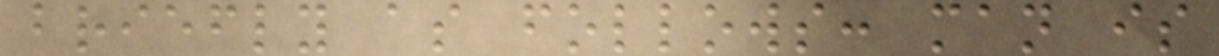briefly as follows: man is
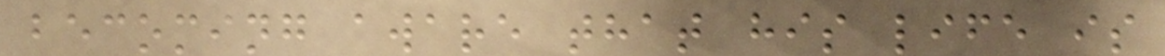becoming aware that his life is
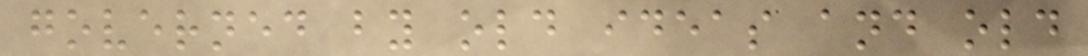governed by old ideas and old
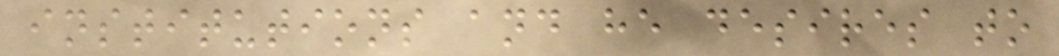institutions and he desires to
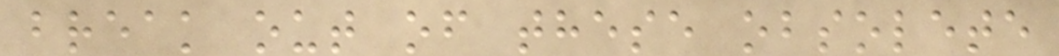break out of these obsolete
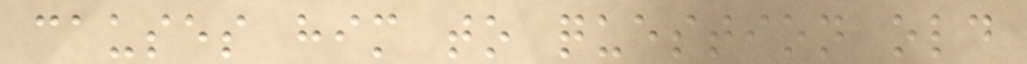causes him to question old
